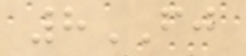8FJ
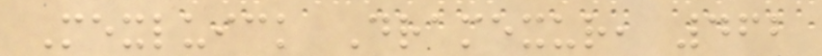Mexluick Dramexur, 462
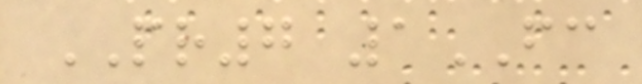PR7 1FC
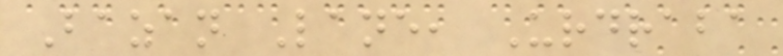Bazan Lane, Urdraba
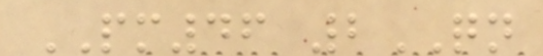PM46 2QN
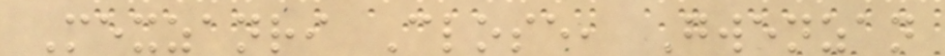Mexzanri Close, Gwenzan
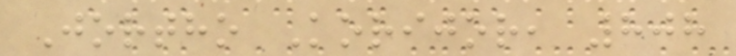Jortho Korijor, 808
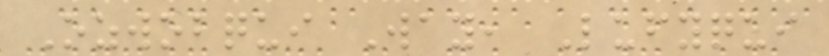Ozwobqui Way, Lufyqui
